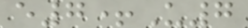e7+U7
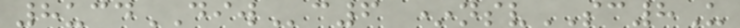8ucdDIWc6 *nsvSC8U
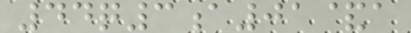44q3a01&a
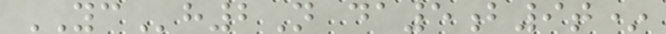YCh2N da5b9t*
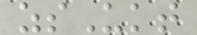zsUkt
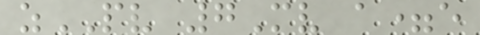zPV 7Mv a=e
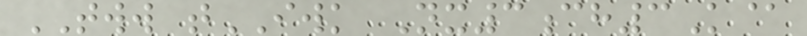TWW tIWK Nx3ch3K@
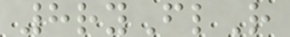8ryFlR
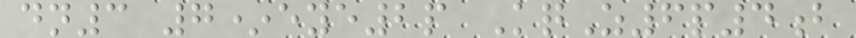dn3 7*eye2p KqZ6p4b
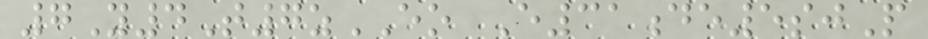7Y4T7zEO E31de5sjP
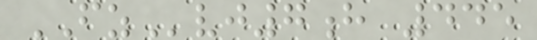FZvj7h 445
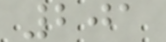201
